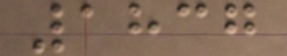1837
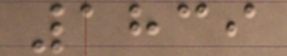1839
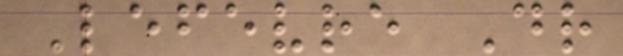Lefevre Dr
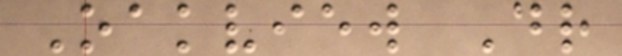Oakview Dr
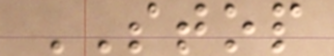STOP
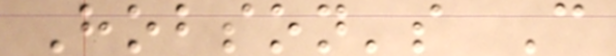Hobson's C
